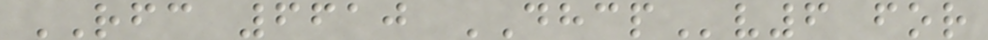RFC 6610 DHCPv6 for
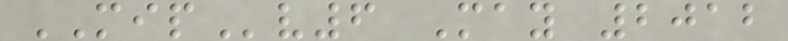MIPv6 May 2012
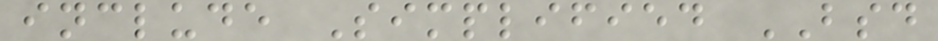include Simplified BSD
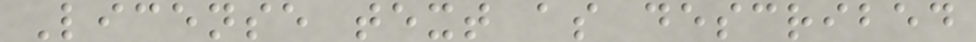License text as described
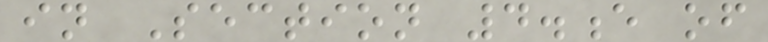in Section 4.e of
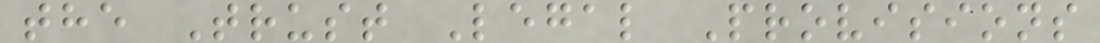the Trust Legal Provisions
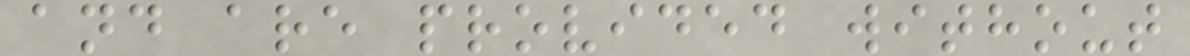and are provided without
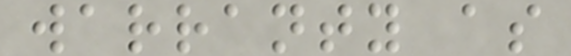warranty as
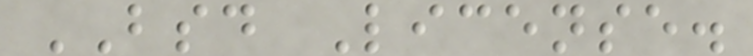BSD License.
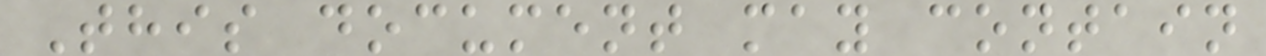This document may contain
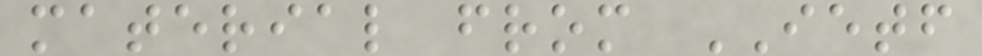material from IETF
